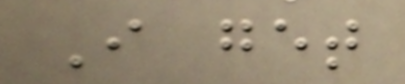I get
